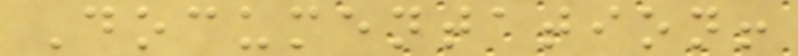Documentation!
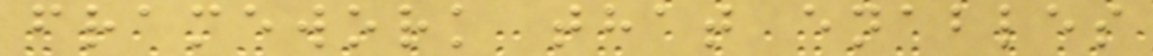framework that enables
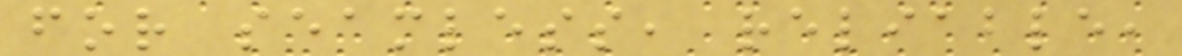for seamless, reliable,
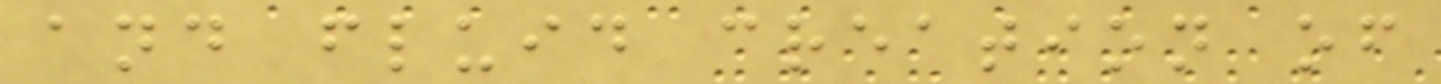and fluid creation of
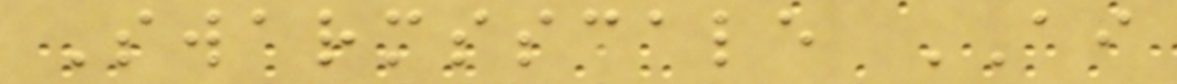Swarmsscale AI
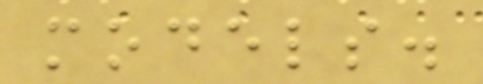models.
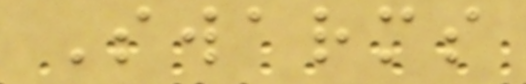Swarms
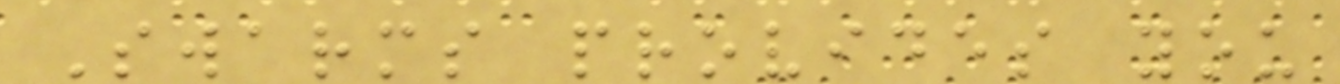Swarms provides you
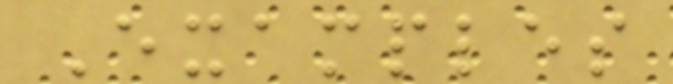Examples
